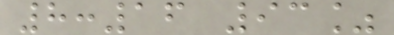8:16 93%
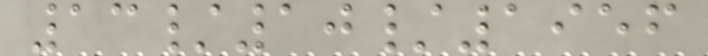13/10/1956
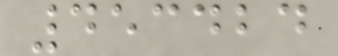453424
